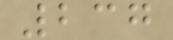237
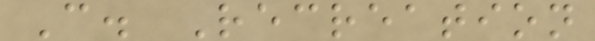C. Recreation
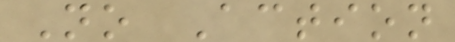No Action
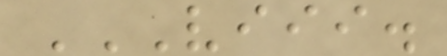VIII.
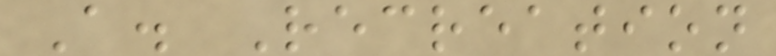A. Recreation
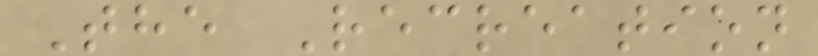The Recreation
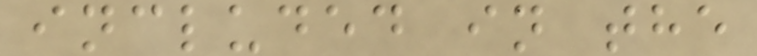included in the
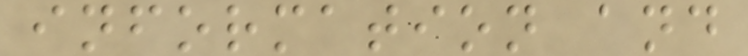information and
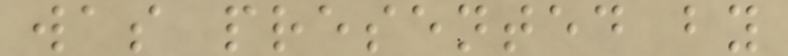was presented by
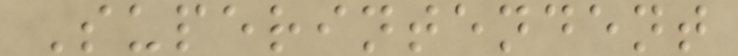Superintendent
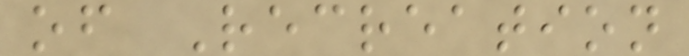of Recreation
